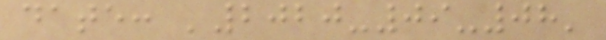date: '2020-09-08'
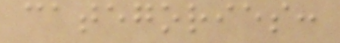categories:
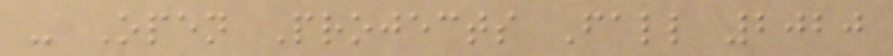- Open Projects Fall 2020
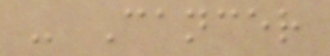- Cancer
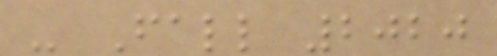- Fall 2020
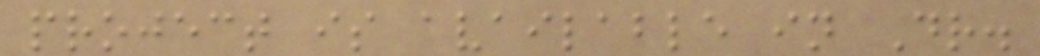project is available in Dr.
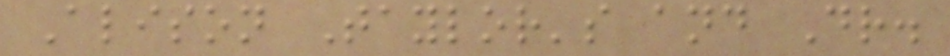Alison Taylor's and Dr.
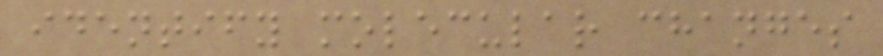identify molecular changes
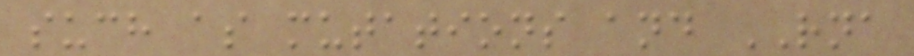such as mutations and RNA
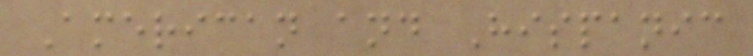American and Hispanic
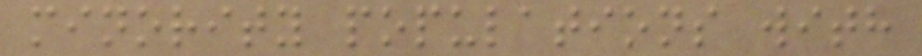minority populations with
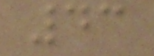43
